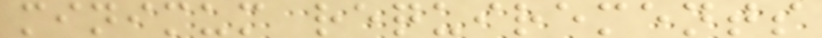minimum requirements
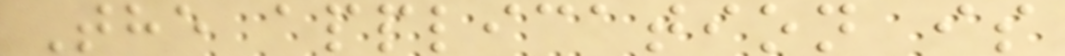The application is
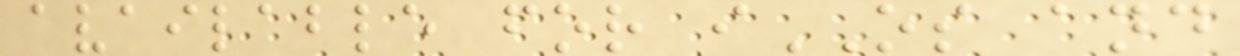available for iOS and
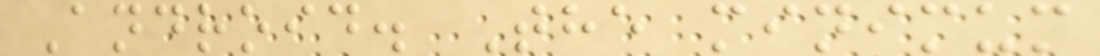Android. The minimum
